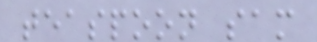teaspoon sam
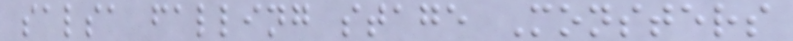salsa falling stage Monsters
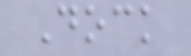Dock
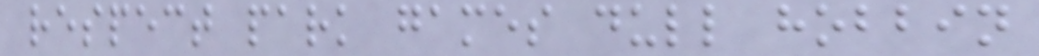respect park games dull hobbin
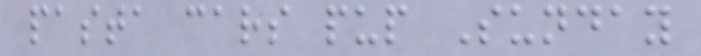pasta cars pup Sunday
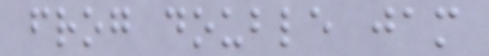frog double jam
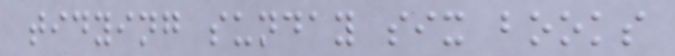tidying sunday six books
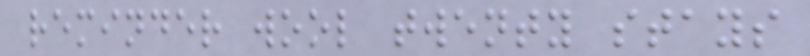reminder wool twenty stays
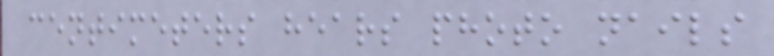centimeters hears photo nails
